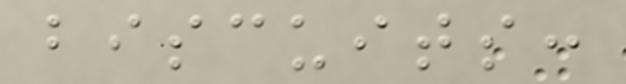biscuits:
